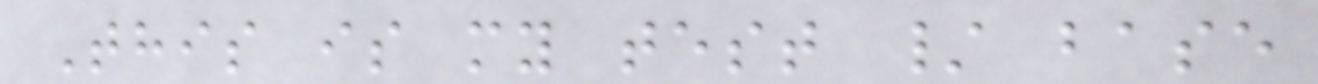This is my test / base
